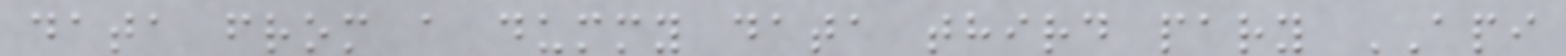data from a dummy data third pary API
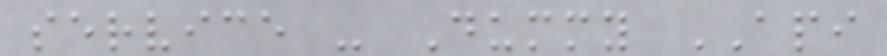service - Dummy API
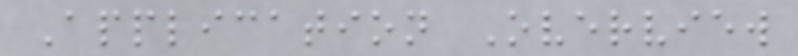Application Overview
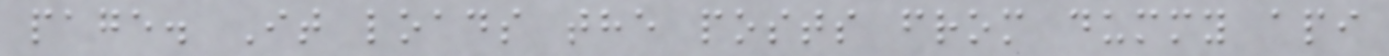page. It loads the posts from dummy api
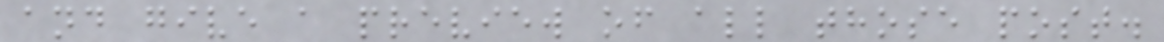and give a preview of all those post.
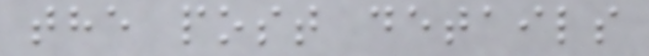the post details
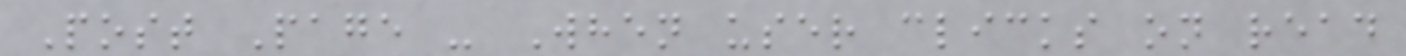Post Page - When user clicks on read
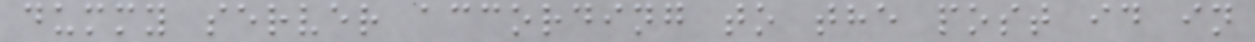dummy server according to the post id in
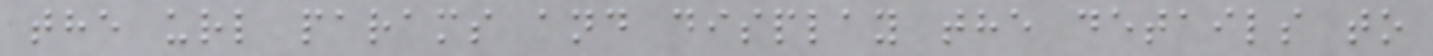the url params and display the details to
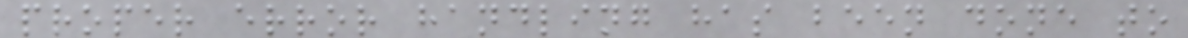proper error handling has been done to
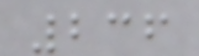236
